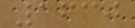1630
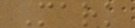Mark
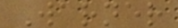Warner
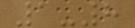1-8
